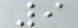9
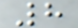8
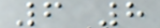6 8
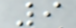9
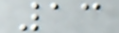13
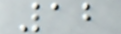12
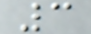3
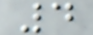4
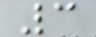3
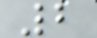2
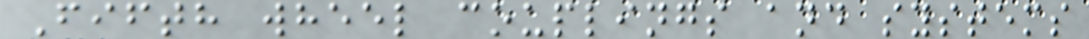Fifth wheel couplings and systems
